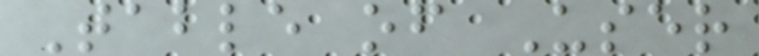Table of User
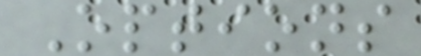Options
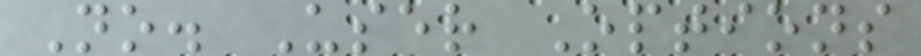No. User Options
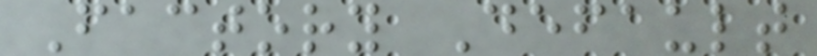Factory Default
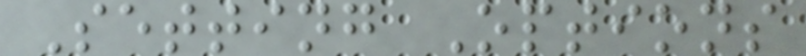Setting Options
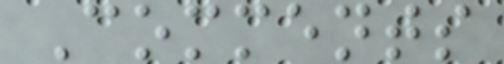Comments
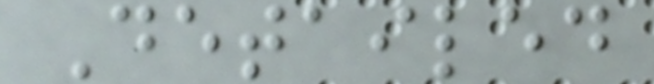Detailed
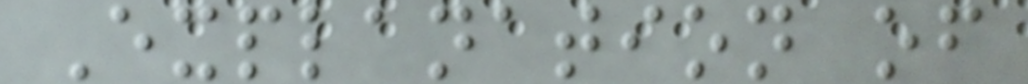Explanation of
